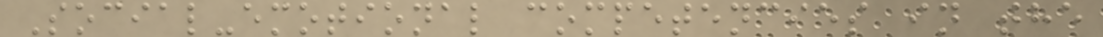Social-emotional competencies in the
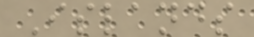Islands
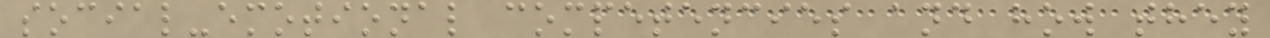social-emotional competencies and how they
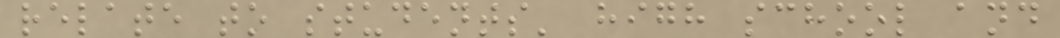relate to students' high school and
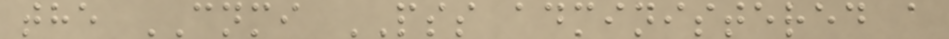the CNMI PSS administered a
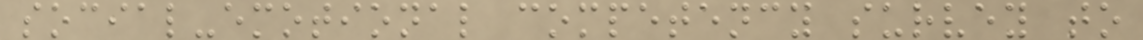social-emotional competency survey to
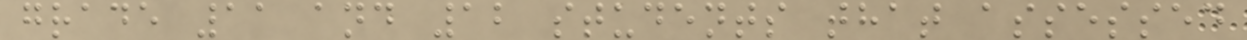grade 11 and 12 students that assessed
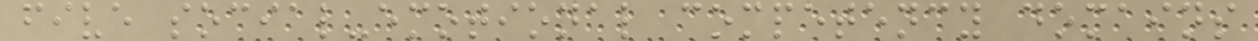five social-emotional competency domains
